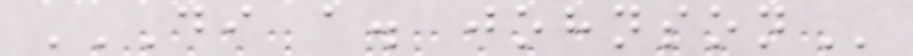DI A. JOHNSON
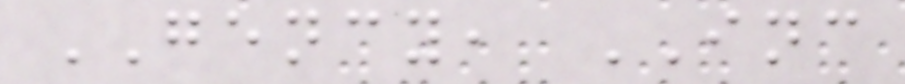GENCY, INC
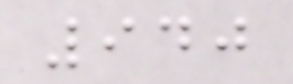940
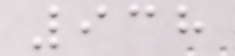938
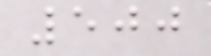500
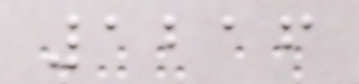1216
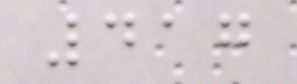417
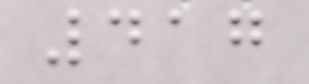417
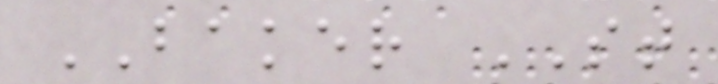BAKER ST
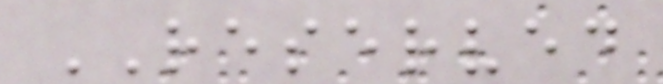RESERVED
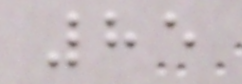85
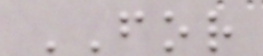FOR
